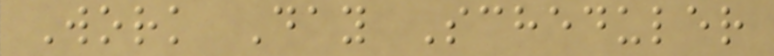Work Day Scheduler
